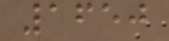1650
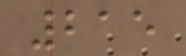215
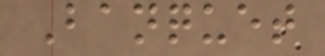Banquet
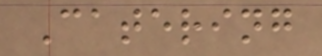Catering
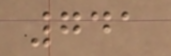741
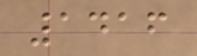1416
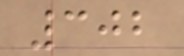302
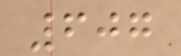607
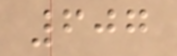607
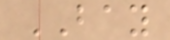BAY
